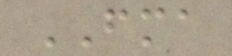FMA
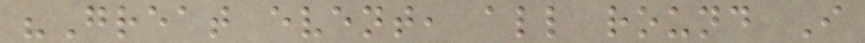"Great event, all round I
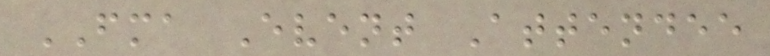FMA Event Attendee
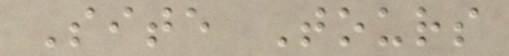Site Tours
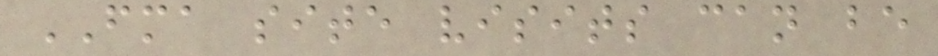FMA site visits can be
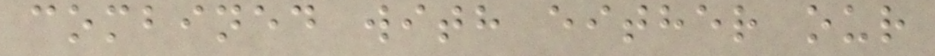combined with either our
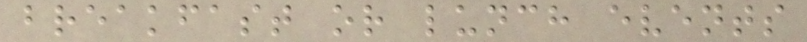breakfast or lunch events
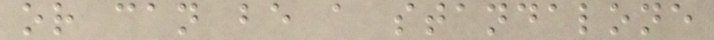or can be a standalone
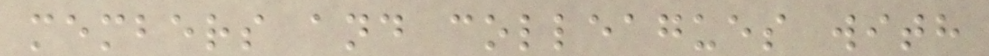members and colleagues with
